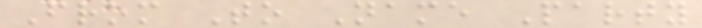From To Name Party
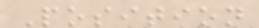Position
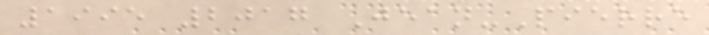1995 2017 Jean-Pierre
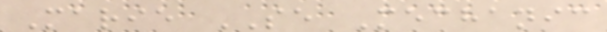Marie SE Mechanic
